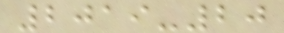2019-20
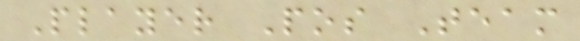Player Pos Team
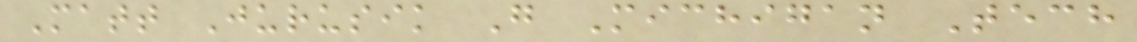Matt Jurusik G Michigan Tech
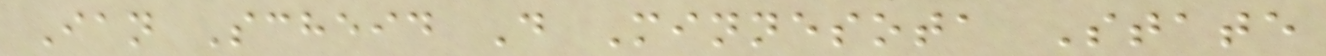Ian Scheid D Minnesota State
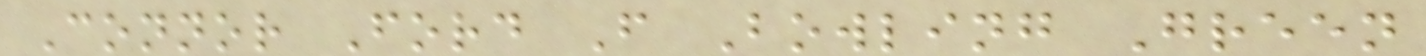Connor Ford F Bowling Green
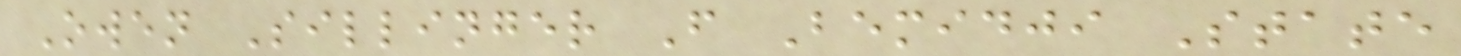Owen Sillinger F Bemidji State
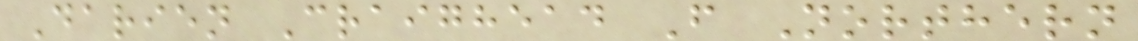Darien Craighead F Northern
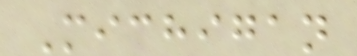Michigan
